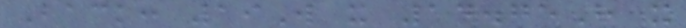Back: 19W x 14.75H x
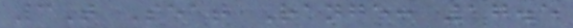3T Seat Range: 17.5
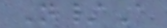N/A
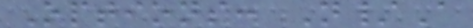Options: N/A
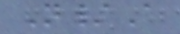N/A
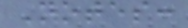Notes:
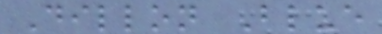Dillon Blue
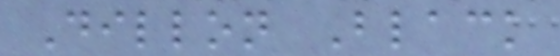Dillon Black
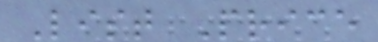List Price
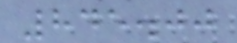845.00
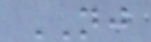NJ
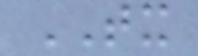TX
